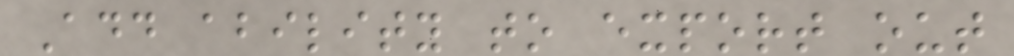Add ability to export out
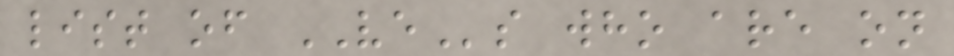list of VEs who are on
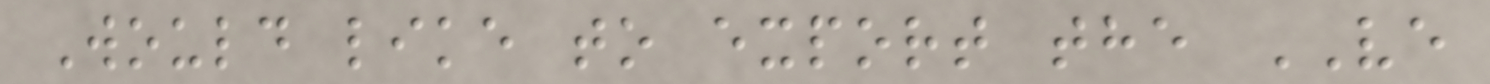Would like to export the VE
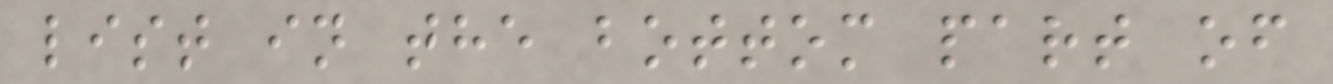list in the bottom part of
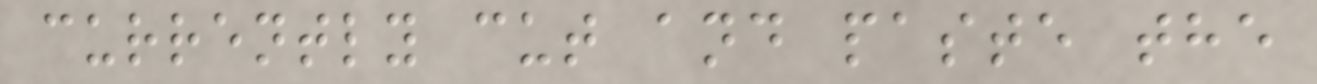currently cut and paste the
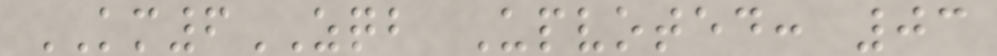KM6ZQB Upvoted: 03
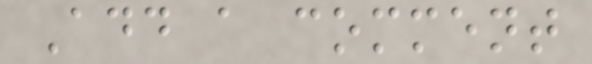Add a comment
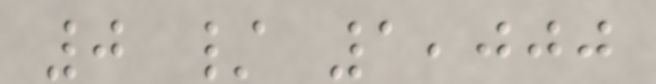0 / 1,000
